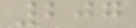207
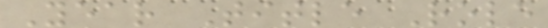Year Title Role
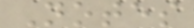Notes
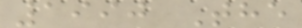1990 The
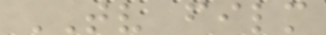TV film
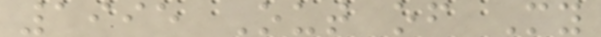1995 Out of My
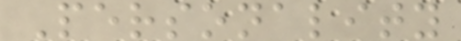Personality
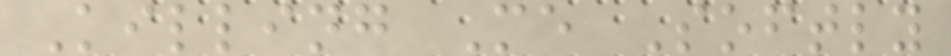Killing Me Softly
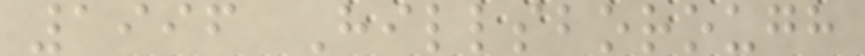1996 Hillsborough
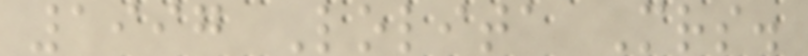1997 Lolita Mrs.
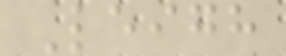Leigh
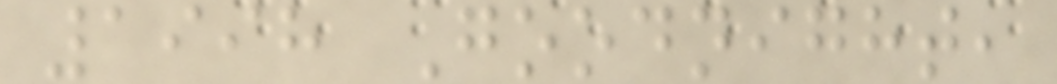1998 Goodnight,
